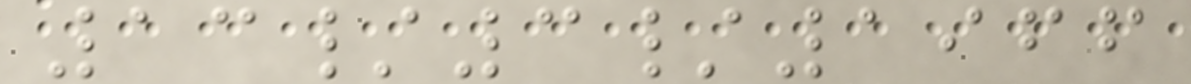13/3/1966
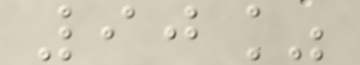90%
